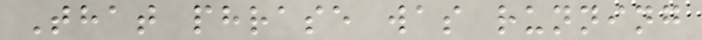That phrase was running
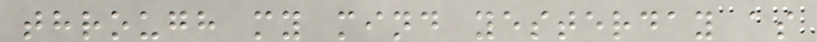through my mind yesterday as
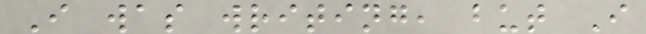I was writing, but I
